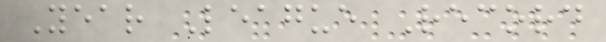Year League Record
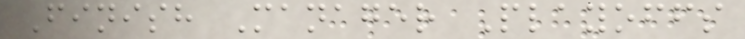Finish Manager Playoffs
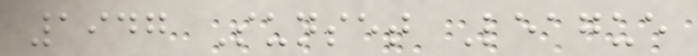1947 Sunset League
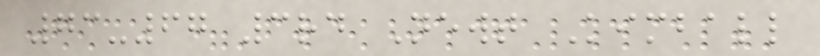73-67 3rd Newt Kimball
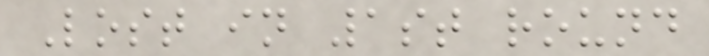Lost in 1st round
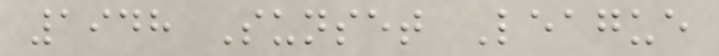1948 Sunset League
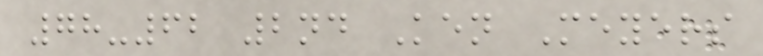78-62 2nd Ken Meyers
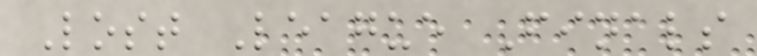Lost League Finals
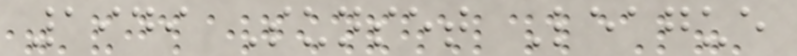1949 Sunset League
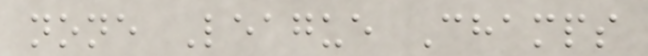none League Champs
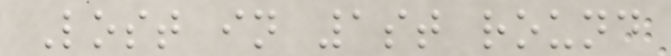Lost in 1st round
